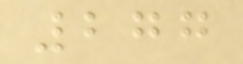277
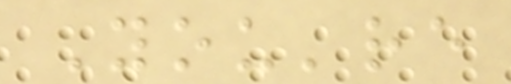You're
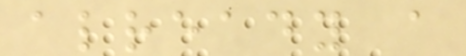already a
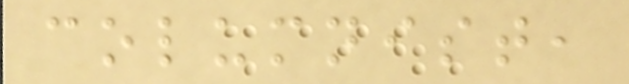columnist,
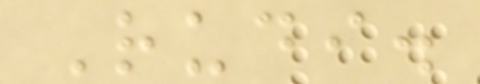Rudi.
